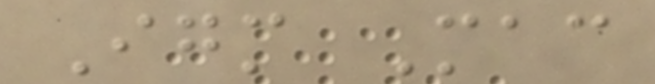Igm Mac
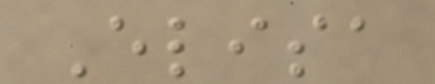Elisa
